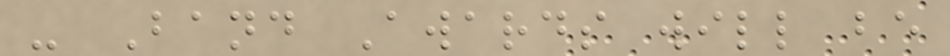- Band Awards will be
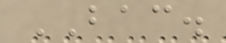BAC.
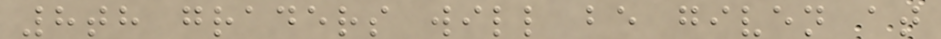8th graders will be given at
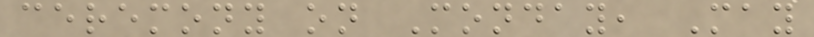ceremony on Monday, May
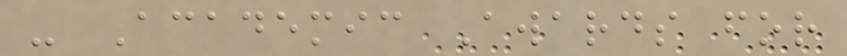- Academic Awards for
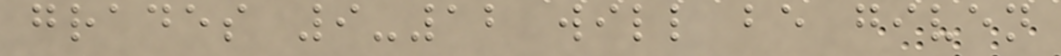grades 9-12 will be given
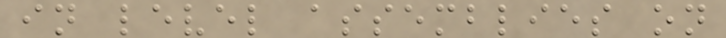in level assemblies on
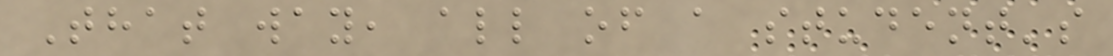That way, all of a student's
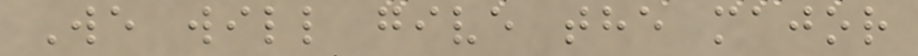We will give the major
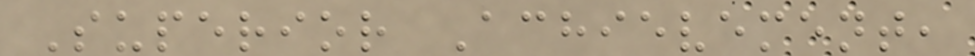Superior Achievement,
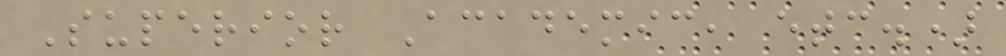Superior Academic, etc.)
